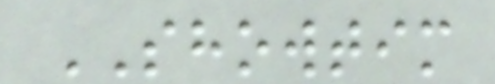SHOWTIM
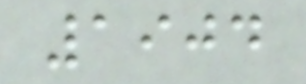1904
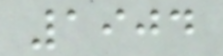1904
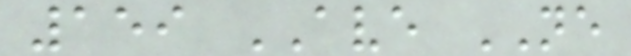159 AVE NE
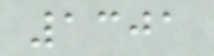1301
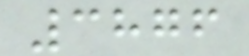3876
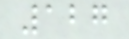127
